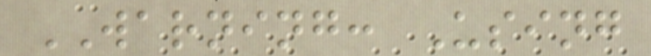WARNING: Using
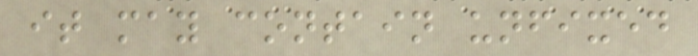it may contain unfixed
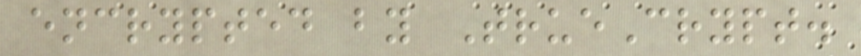encrypted by TrueCrypt.
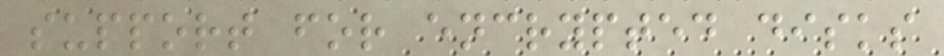support for encrypted disks
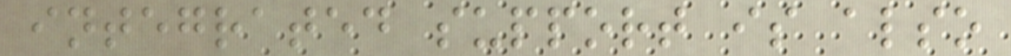integrated support is also
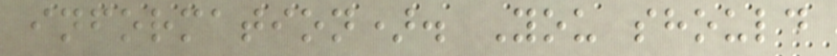information). You should
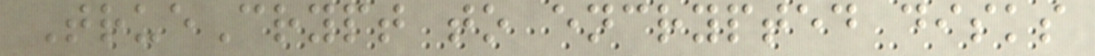TrueCrypt to encrypted disks
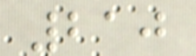210
